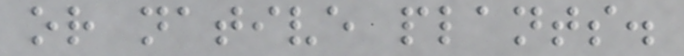or native plants.
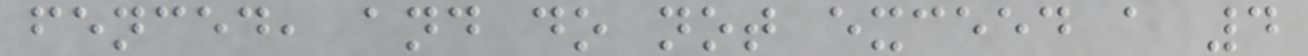fenced, and do not exceed a 4
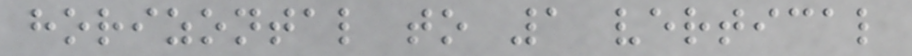horizontal to 1 vertical
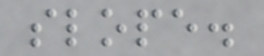slope.
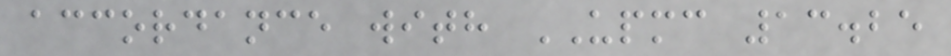accordance with UPMC 13.25
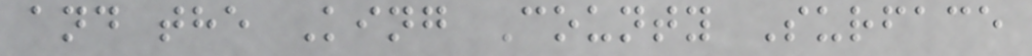and the King County Surface
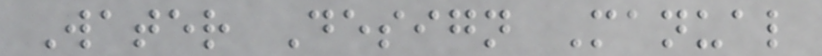Water Design Manual
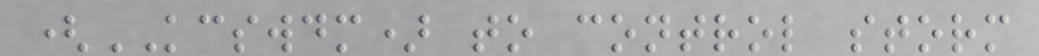(KCSWDM) to control storm
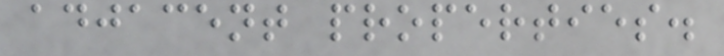adjacent properties.
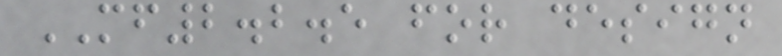MF2.2.5 for design
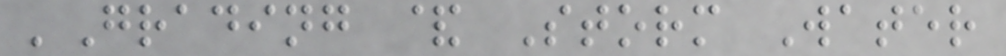'Grading & Storm Water
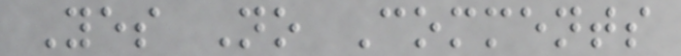Yes No Comments
